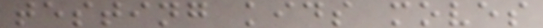testing kids moves
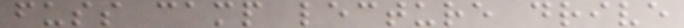fuss camp lecture drive
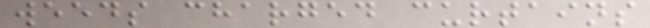weeds charged curtains
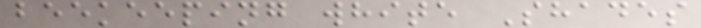beekeeping white Shades
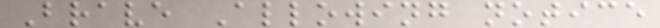Brave Allowing notice
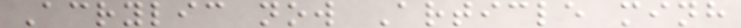Acrylic now Article minh
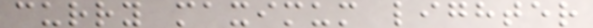curry maximum lighter
